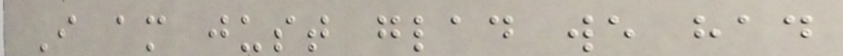I am just glad we had
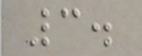3.
